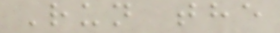Run the
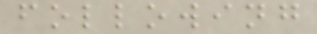following
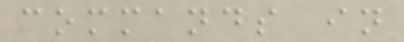commands in
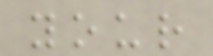your
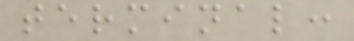terminal:
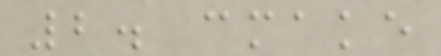2. cmake
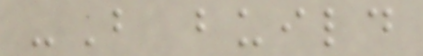-B build
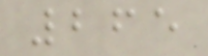265
